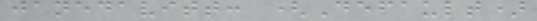janedavitt: (Default)
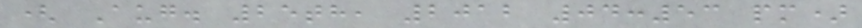( Aug. 25th, 2012 04:53 pm)
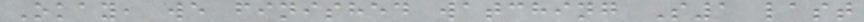Okay, we finished watching S1 last
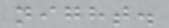night.
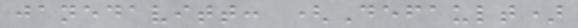janedavitt: (Default)
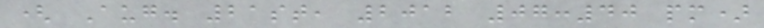( Aug. 21st, 2012 07:40 pm)
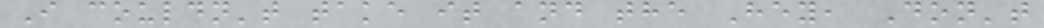I couldn't take it and the Hey, Don't
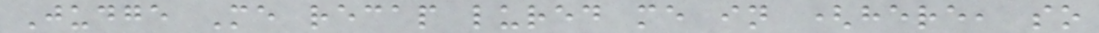Judge Me recap lured me in (here, so
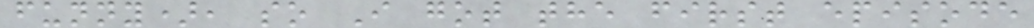funny), so I got the first episode
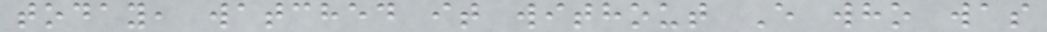today, watched it without E who was
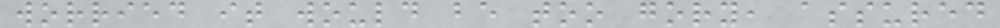worried it would be too gory, assured
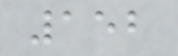152
